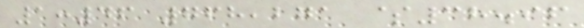1:46 768,271 $38.96
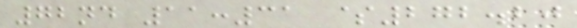72nd 11:31 $272.20
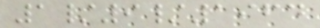1/9/1964
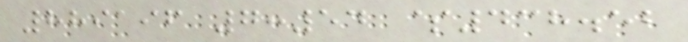889196 7:54 $438.52
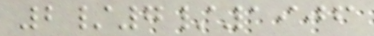2/7/1906
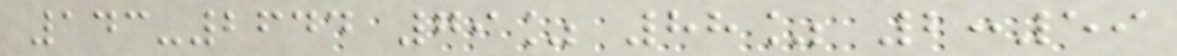143-2644 79% 88% 2:59
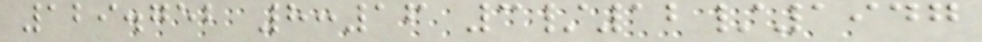129.752 8:16 3/12/1947
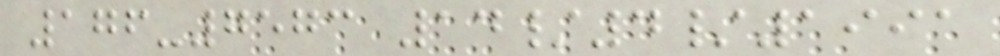176-7573 14/4/1991
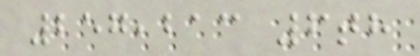257,213 6th
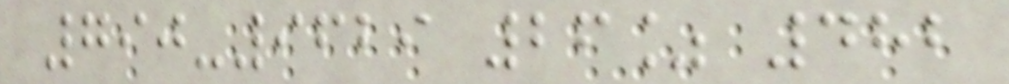790-9629 26% 482
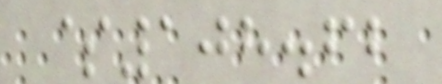$108.62
